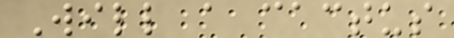Will a cactus
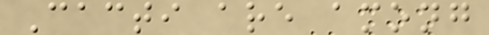Cacti are among
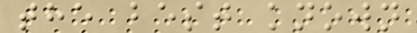the best known
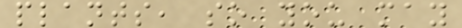plants, so you may
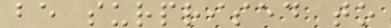be surprised to
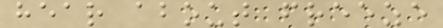hear about freeze
